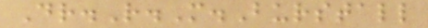Dr.R.M.Burstall
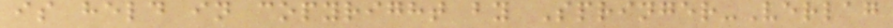is held in copyright by Springer-Verlag
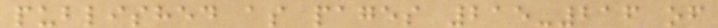published as pages 215-216 of
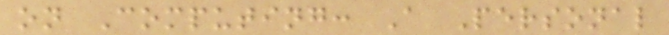on Computing: A Personal
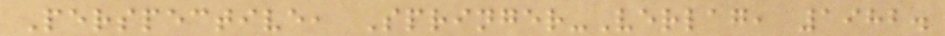Perspective, Springer-Verlag, 1982.
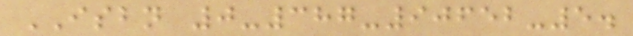ISBN 0-387-90652-5.
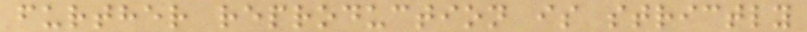further reproduction is strictly
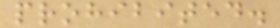prohibited.
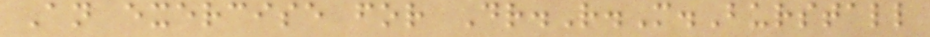An exercise for Dr.R.M.Burstall
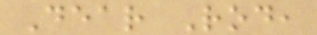Dear Rod,
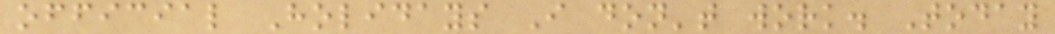official Holidays I don't work. Today
